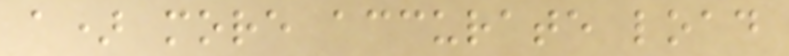a) more accurate load
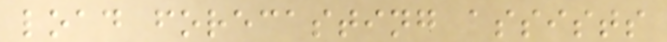load forecasting assists
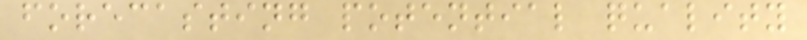forecasting potential quality
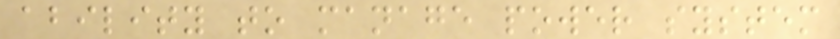ability to manage power system
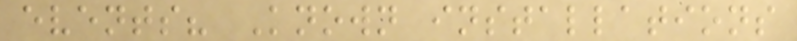events? Known installations
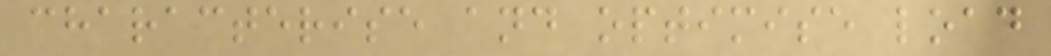characterise and optimise load
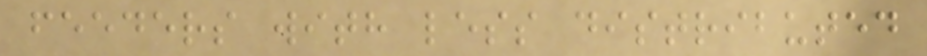feeders with less distributed
